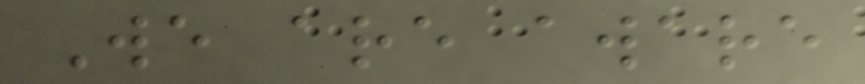We are aware
